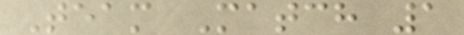Team Match 1
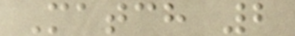Match 2
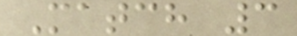Match 3
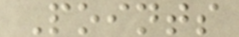Points
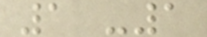1 -1
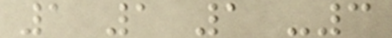1 1 1 -3
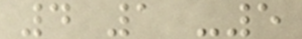4 1 -5
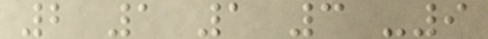2 1 1 3 -9
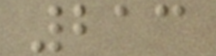213
